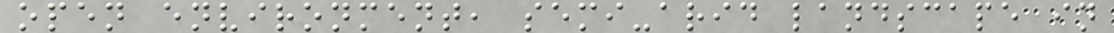open environment, semi-arid landscape in
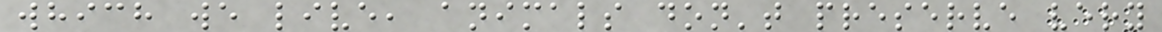which we live, animals don't preserve very
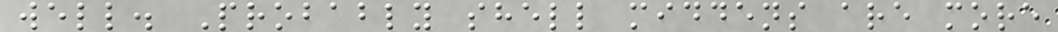well. Probably shell middens are more
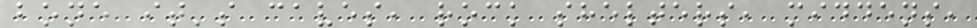bone it's caves, rock shelters, middens,
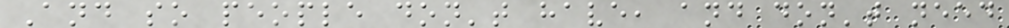And so people don't have, and don't need
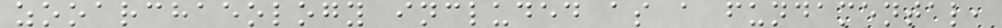zooarchaeology included as a fundamental,
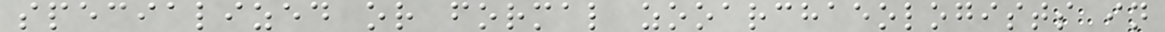specialized or formal zooarchaeologists in
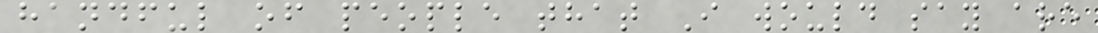handful of people that I would say are
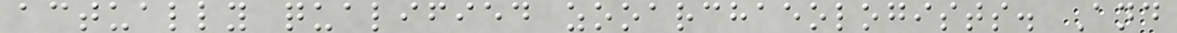actually qualified zooarchaeologists. And
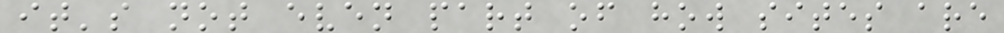it's not even part of how sites are
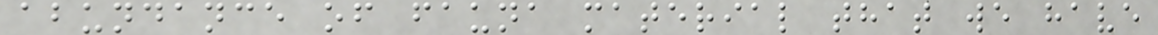abundance of fauna material that we have
